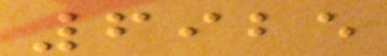6925
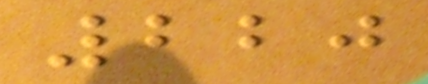220
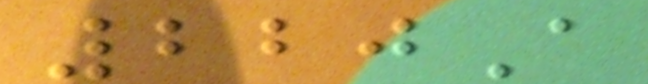220A
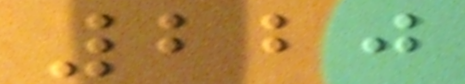220
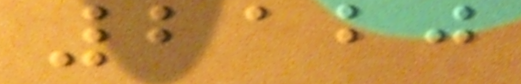2120
